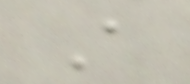A
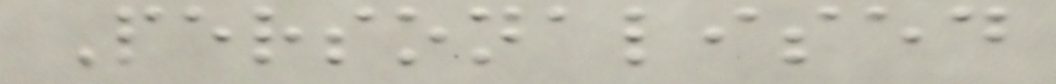Personalised
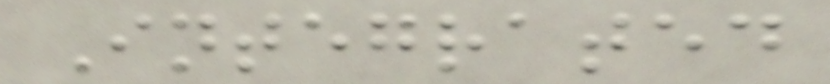Integrated
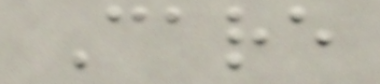Care
